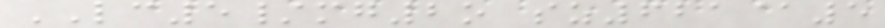LC5/mg2o sz621@5
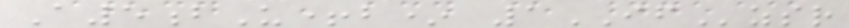A5bU+b* 1IFzsr
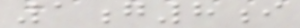1g8i
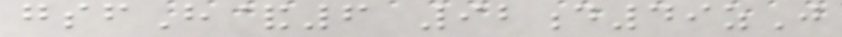gsfH&6 92d49zJ
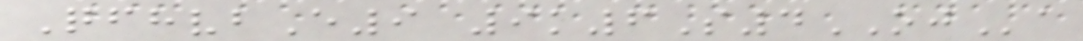QfhvbE9 9k6S4OJa
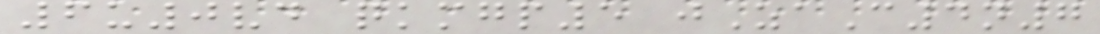6u0vd qkmgp5 jZaC4n7
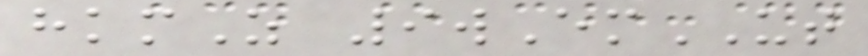hkmZ 9wEmUT
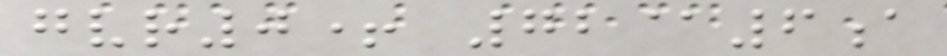gvr0+ 72@6a
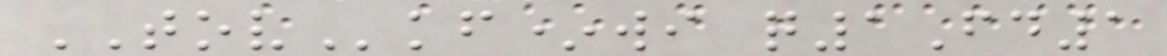TOVkf*wi q1Fd1
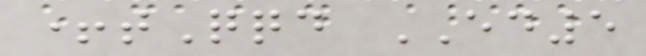+tQqd ED5
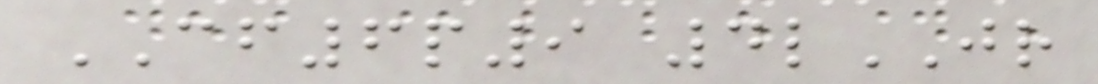CF6p9 4lJR
